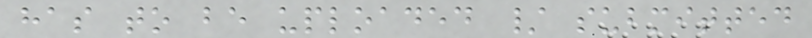has to be uploaded / submitted
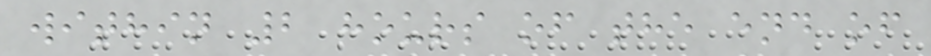within 2 hours of the end of
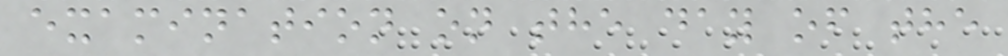examination on the day of the
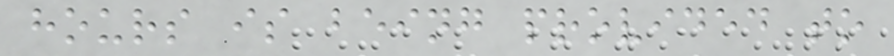hours is being provided to
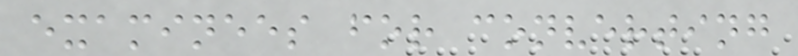examinees for converting
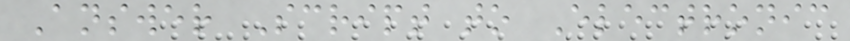Answer Script to Electronic
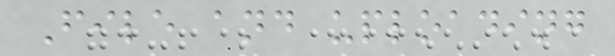File and uploading
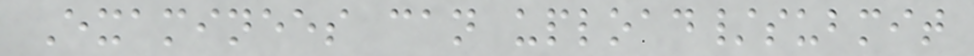Examinees can upload/submit
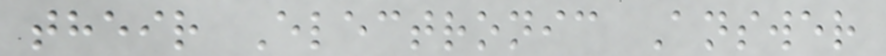their Electronic Answer
